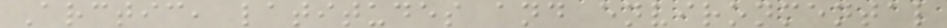Arctic, latitudes and environmental
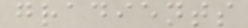gradients
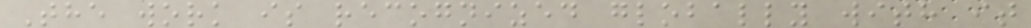The work is recognized globally with it
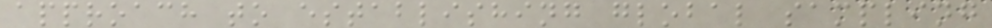approach to establishing global sampling
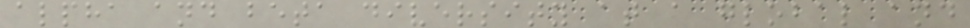alpha and beta diversity at a global and
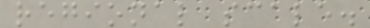regional scale.
